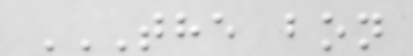THE BON
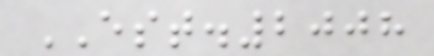EST.2008
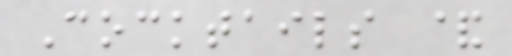Cocktails &
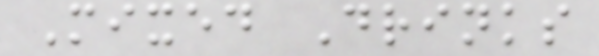Mixed Drinks
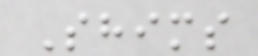Shims
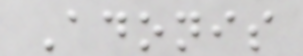Adonis
